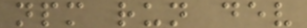npm run dev
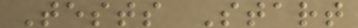Tests Start
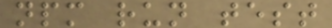npm run test
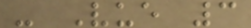- Vue 3
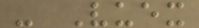- Vuex
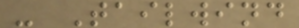- Tailwind
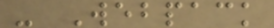- Webpack
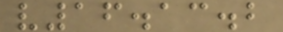v16.13.2
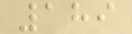189
